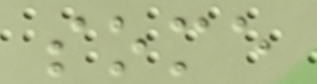some
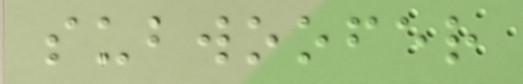subwoofer
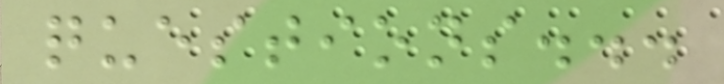questions...
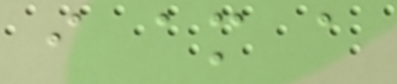i am a
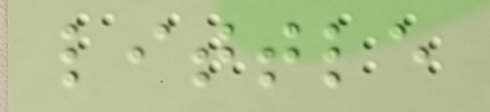little
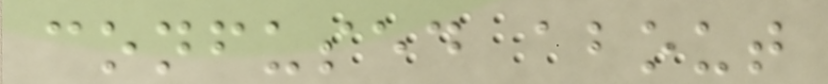confused about
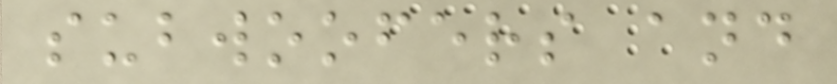subwoofers and
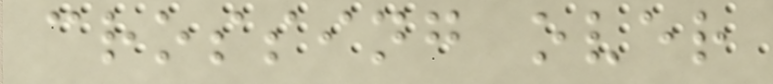crossing over
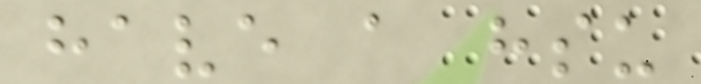have a hsu
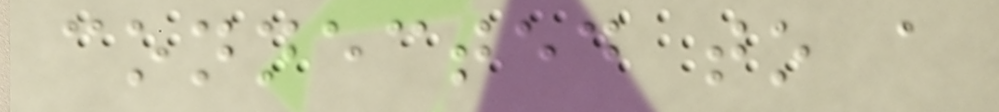connected to a
